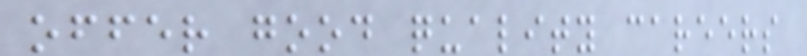offer good quality careers
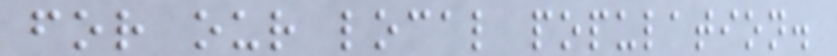for our local population.
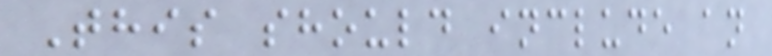This should include an
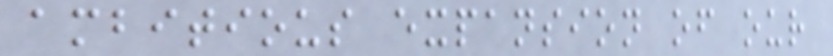ambitious expansion of our
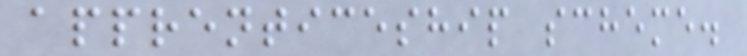apprenticeship scheme.
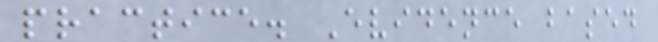practice. Evidence based
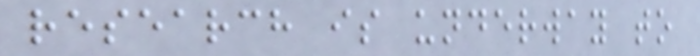research is underway to
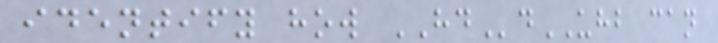identify how HDdUHB can
